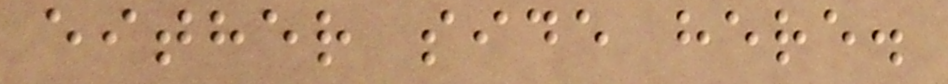either side here.
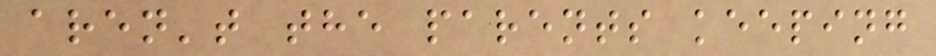aren't the parents keeping
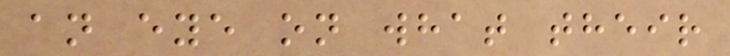an eye on what their
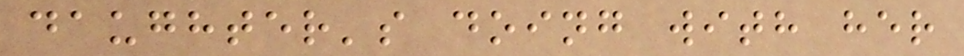daughter's doing with her
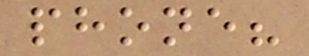phone?
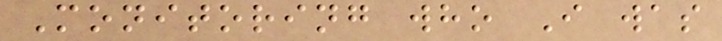Monitoring who I was
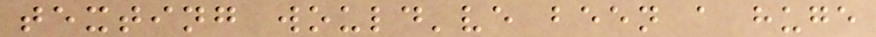texting would've been a huge
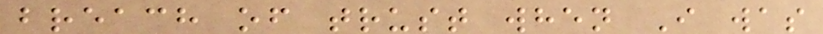breach of trust when I was
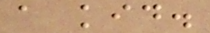a kid.
